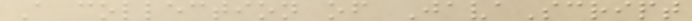A collection of JavaScript
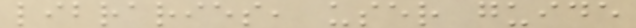libraries, user guide
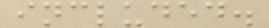included.
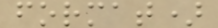format)
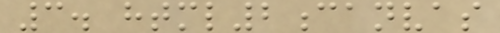3. html2canvas
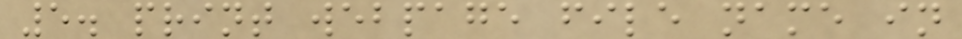5. print webpage file name in
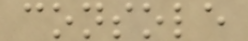console
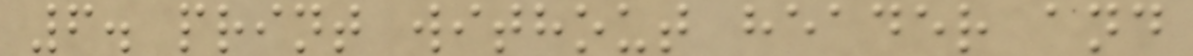6. print without header and
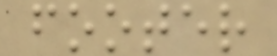footer
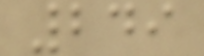249
